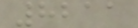8211
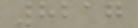8217
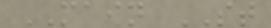MAIN ST
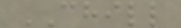CHILL
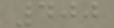400
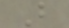B
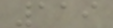119
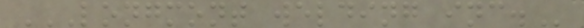LONGMONT WELDING INC.
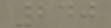240
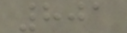801
